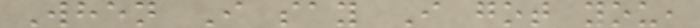When I say I got you,
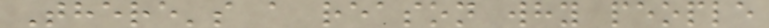There's a reason why people
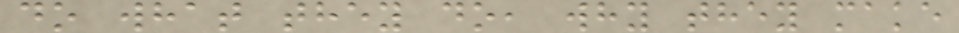do what they do, why they make
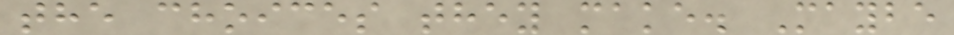the choices they make. Maybe
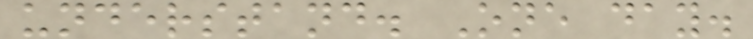understand. One day.
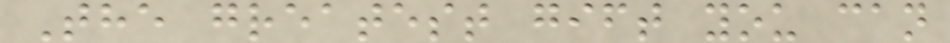The greatest gift you can
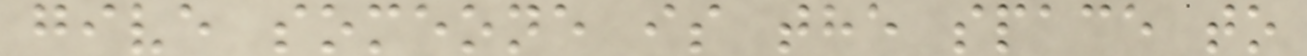give someone is the space to
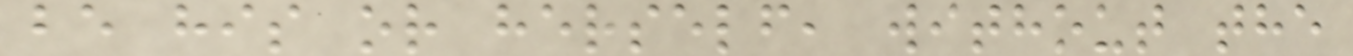be his or herself, without the
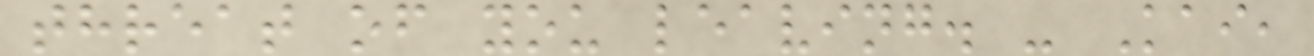threat of you leaving. - Kai,
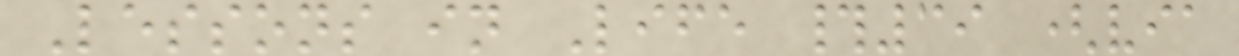Lessons in Life #39 (via
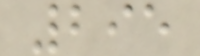295
